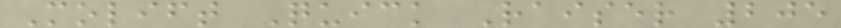Molift Quick Raiser 205
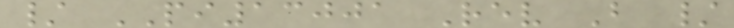/ PI13001 Rev B /
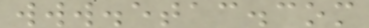www.etac.com
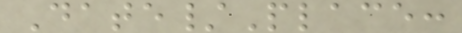Date/Place:
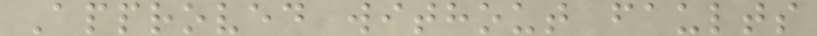Approved without faults
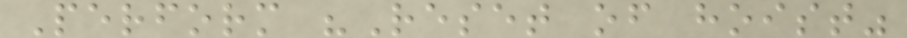Perform "Reset of hoist"
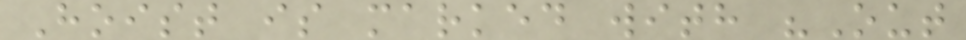Hoist is marked with "Out
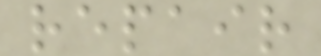repair
